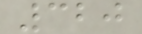320
